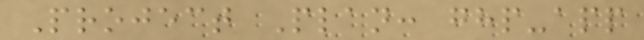Project Plan: ghp-app
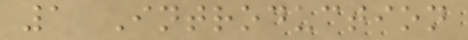1 Introduction
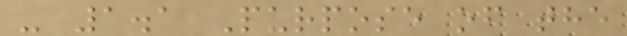- 1.1 Purpose of the
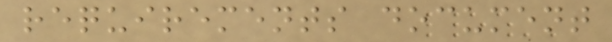requirements document
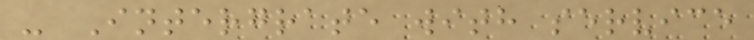- Intergrate with service
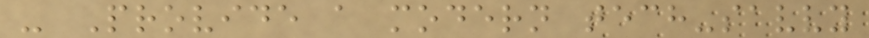- Provide a modern tech-savvy
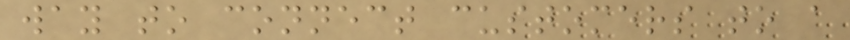way to connect customers to a
